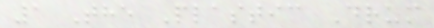1 The Plastic Drum
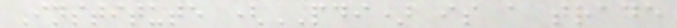Institute (PDI) is a trade
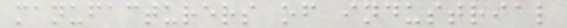manufacturers of industrial
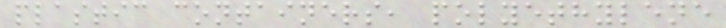plastic containers, polyethylene
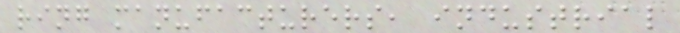ring manufacturers, industrial
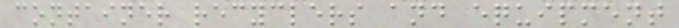container recyclers and equipment
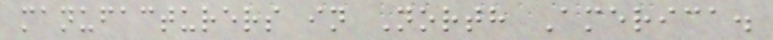manufacturers in North America.
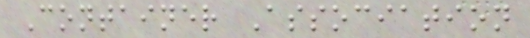Container Association
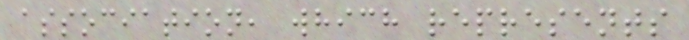association, which represents
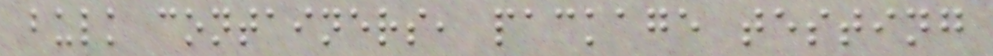bulk containers, package testing
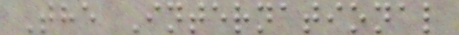The International
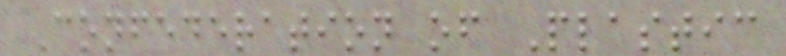Confederation of Plastic
